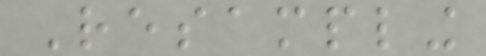Resampling
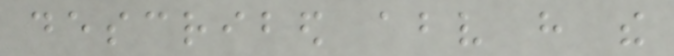described above have the
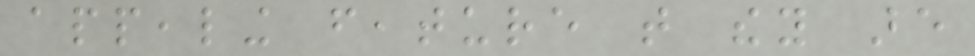appealing feature that they are
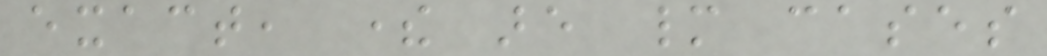exact, there are many cases
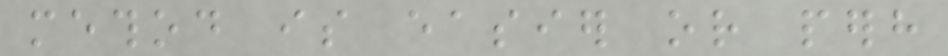method is easier or perhaps
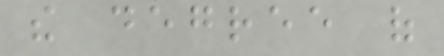the degree of
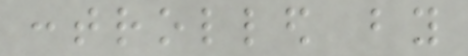controlled by
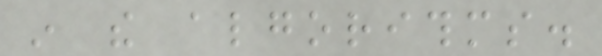in the algorithms.
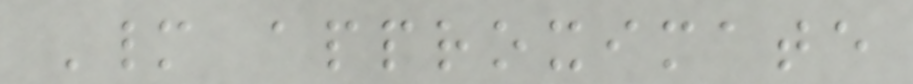Many approximate
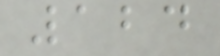124
